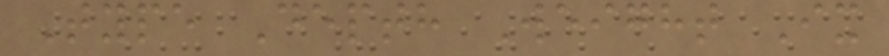Type Depth Weight Ix
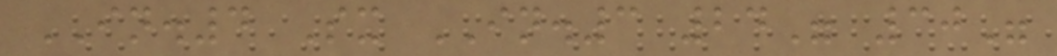IN.4 Sx IN.3 24" 30"
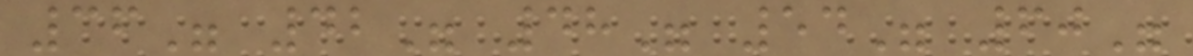36" 42" 48" 54" 60"
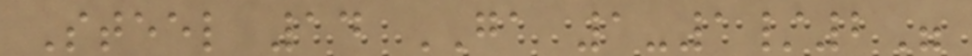Steel 14 GA 1-1/2"
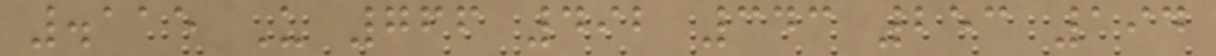.115 U 766 492 343 253 194
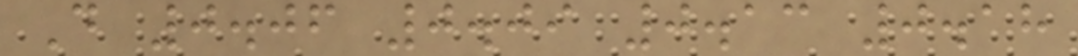D 0.06 0.09 0.13 0.18
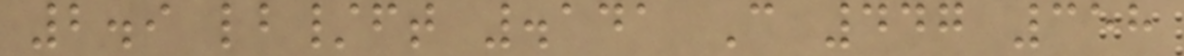2.9 lb/ft .141 C 447 358
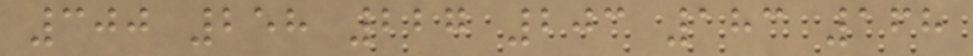300 258 227 203 183 168
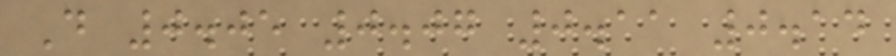D 0.05 0.07 0.11 0.14
